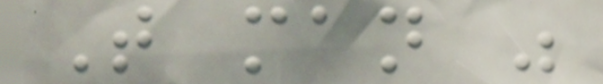That man was
